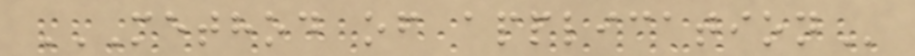METHOD OF APPLICATION
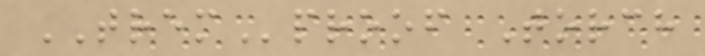TREMproof Torch
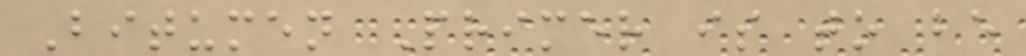Bitumen Primer is to be
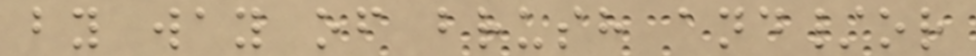by way of brush and/or
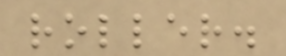roller.
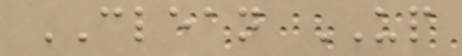CLEAN UP
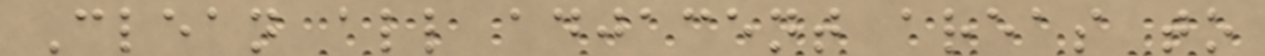Clean all adjacent areas to
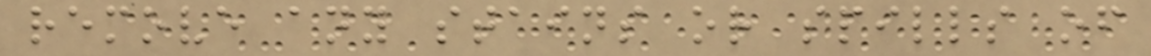remove any stains or spills of
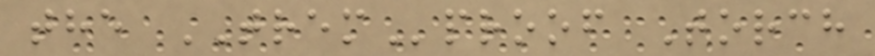the TREMproof Torch
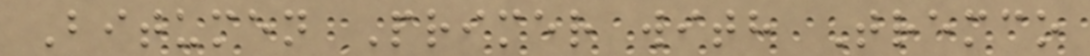Bitumen Primer with Tremco
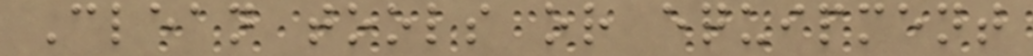Clean tools or equipment
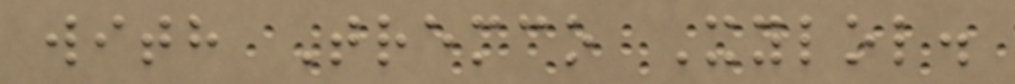with Tremco Xylol.
